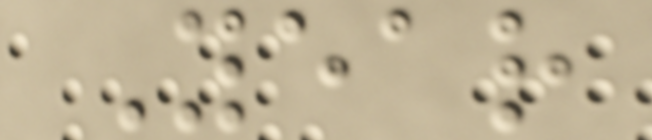Year
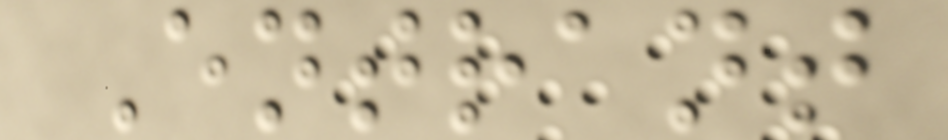Entrant
